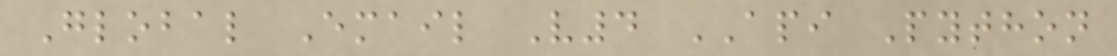Global Email V4 API Python
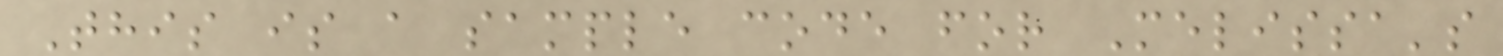This is a sample code for Melissa's
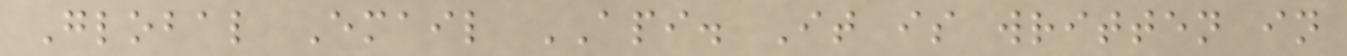Global Email API. It is written in
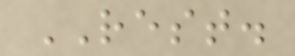REST.
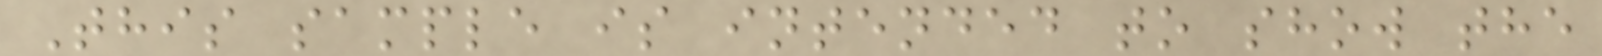This sample is intended to show the
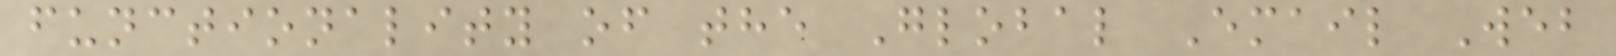functionality of the Global Email Web
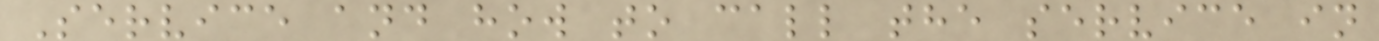Service and how to call the service in
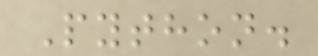Python.
